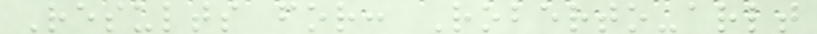Results for: Roberto-arlt
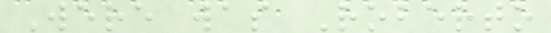Were was Roberto
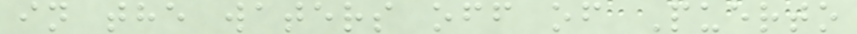in the waters off of Puerto
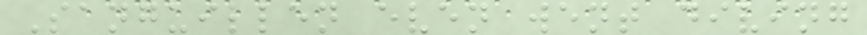Sanguillen even went diving
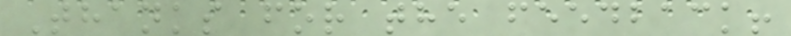Thanks for the feedback!
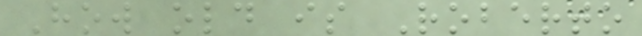How old is Roberto
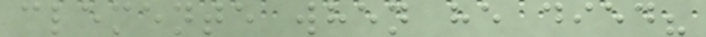clemente when he died?
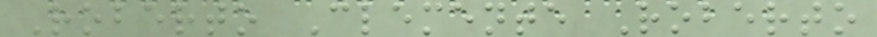Roberto Clemente Roberto
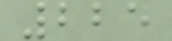225
